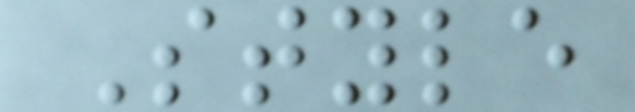Style
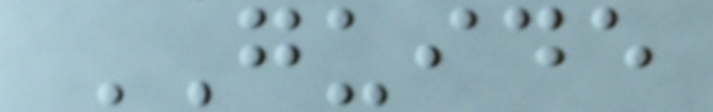GUIDE
